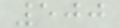500
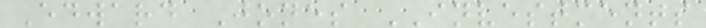Edward Jones INVESTMENTS
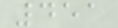451
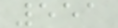551
